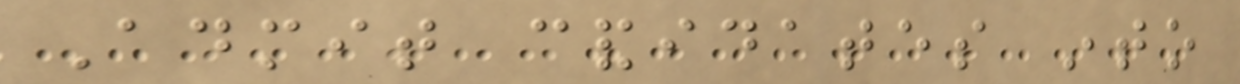Admit candidates into
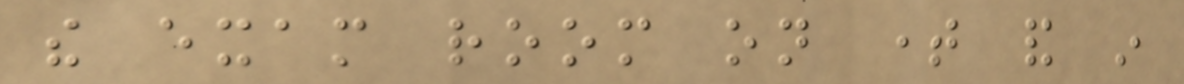the exam room on time and in
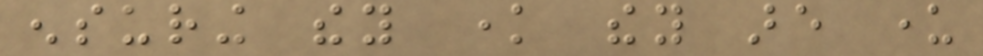ensuring they know they are under
